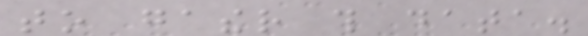to gather this data.
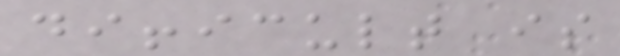difficult is
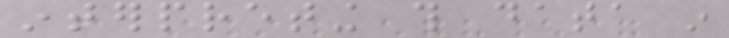interpreting this data in
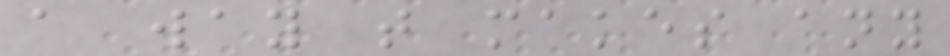a way that makes any
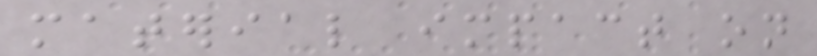material impact on
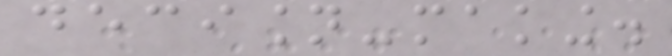decision-making.
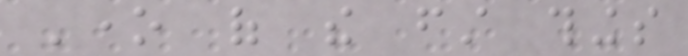One of the first things
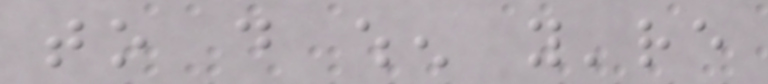to do when you're
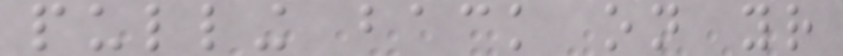pulling back on your
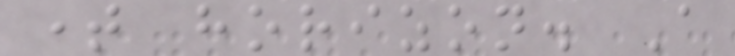time horizon. A
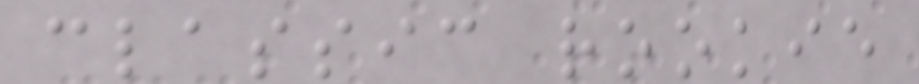classic rookie
